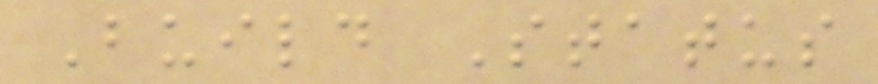Build Status
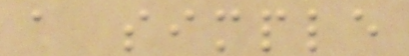a simple
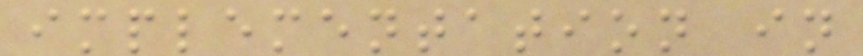implementation in
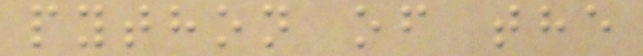python of the
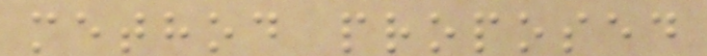method proposed
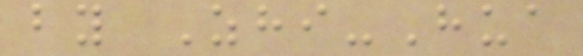by Zhi-Hua
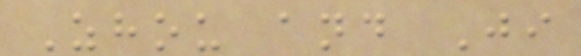Zhou and Ji
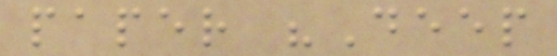paper "Deep
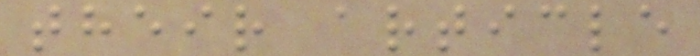their article
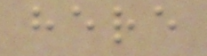here
